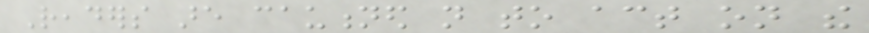Readers are cautioned not to act on the
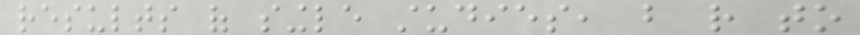results of single studies, but rather to
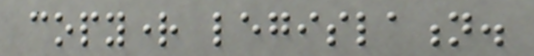copyright legislation.
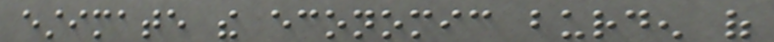estimate the economic burden of
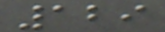129
